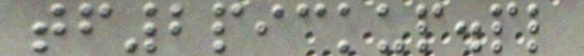tf2pickup.pl
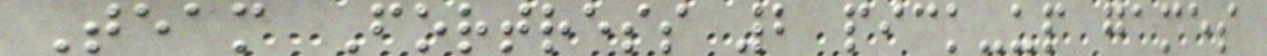Team Fortress 2 pick-up games
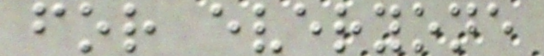for everyone
